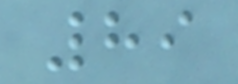89
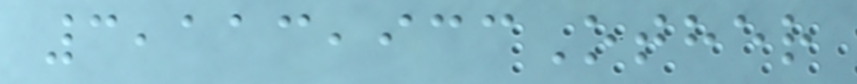3,113,933Other
